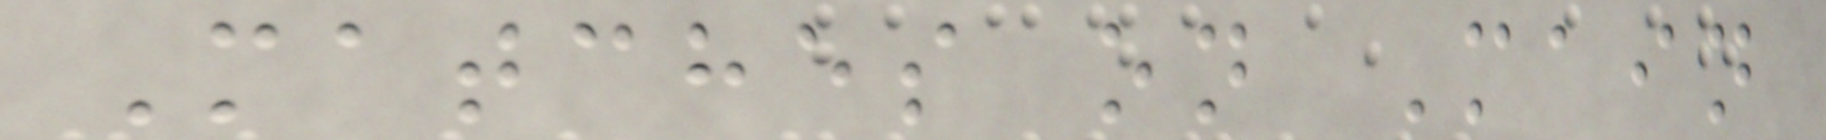Matches on Main
